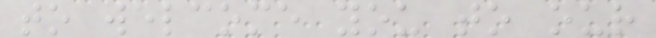to welcome you to our
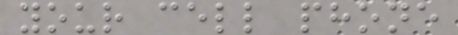your cell phone
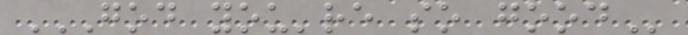GOD YOU'RE SO GOOD
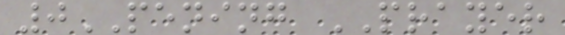0PENING PRAYER
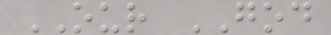OUR GOD
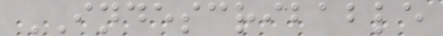INDESCRIBABLE
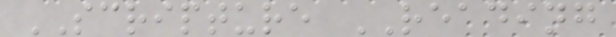SCRIPTURE READING
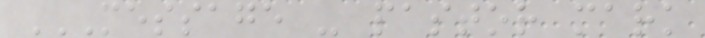MESSAGE - PASTOR MARK
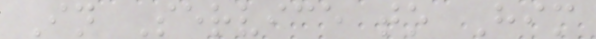In Service to Him
